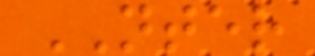NTER
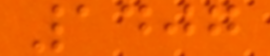1407
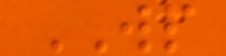WP
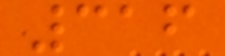316
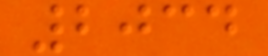2034
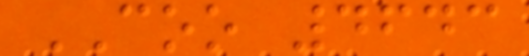COO 4643
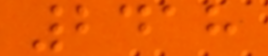2418
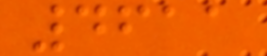4611
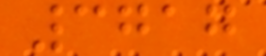3717
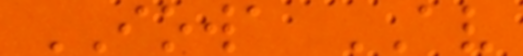IOWA AV
